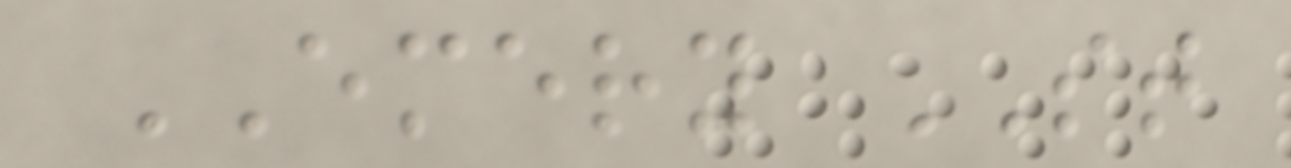EMERY ST
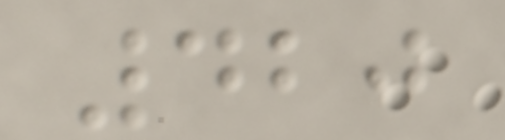420
